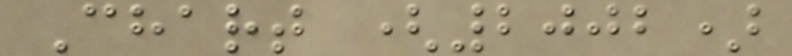Chart (2002)
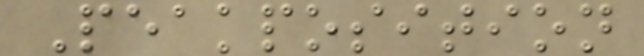Peakposition
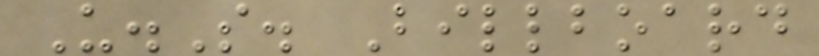U.S. Billboard
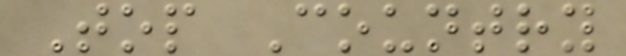Top Country
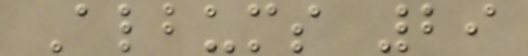Albums 29
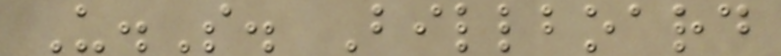U.S. Billboard
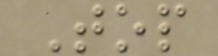Top
